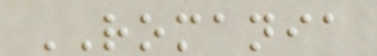ROMANIA
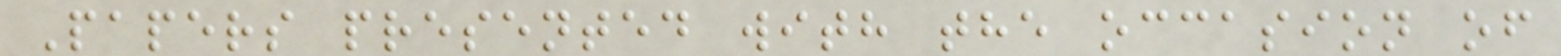Papers presented with the occasion of
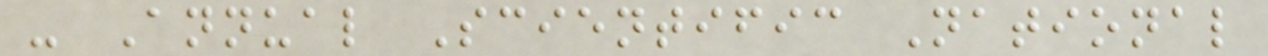- Annual Scientific National
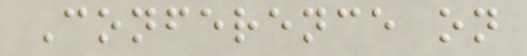Conference on
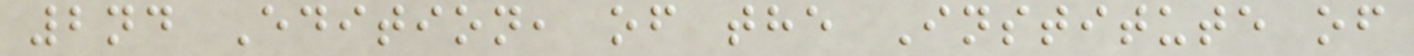2nd Edition, of the Institute of
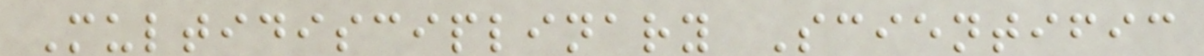Multidisciplinary Scientific
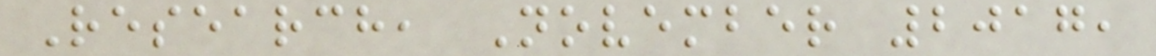Research, November 2017,
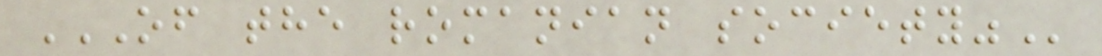OF THE ROMANIAN SOCIETY"
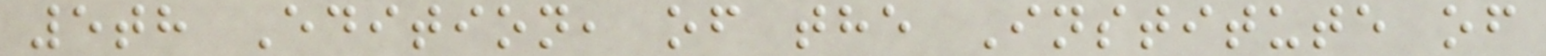5th Edition, of the Institute of
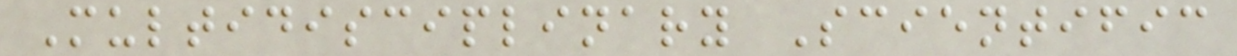Multidisciplinary Scientific
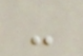-
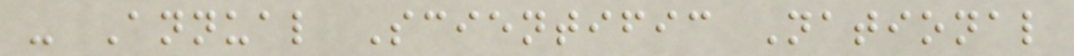- Annual Scientific National
